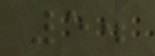5.
